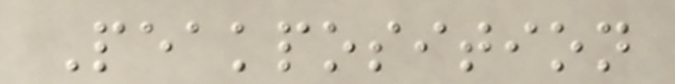Peakposition
